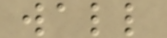wall
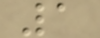1
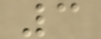3
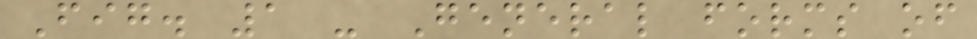Fig. 1 - General forms of
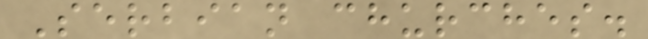Serbian churches.
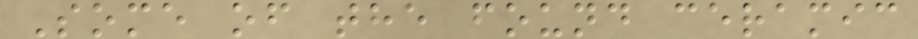Some of the found ceramic
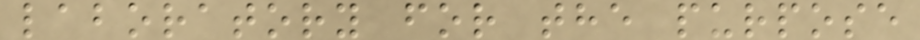laboratory for the purpose
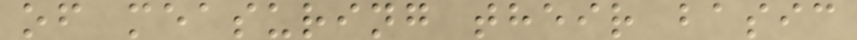of measuring their basic
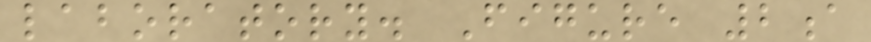laboratory. Figure 2a
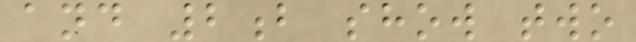and 2b show two
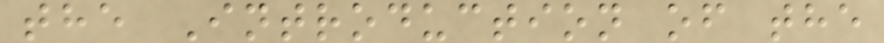the Introduction of the
